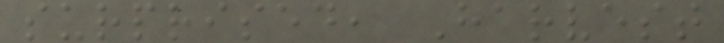surprised, Harvest
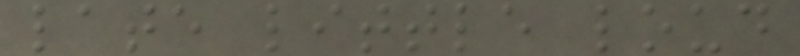late little loud
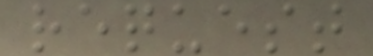request
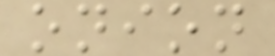onion
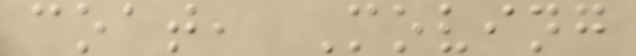coat, Moving
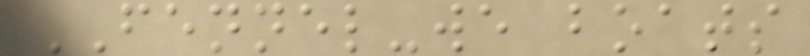FENNEL-we boats
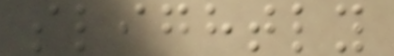slightly
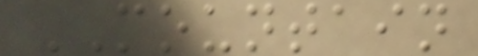MOUNTAIN
